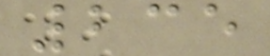235
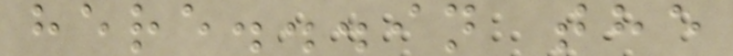here...in the
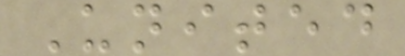United
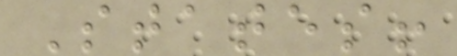States!
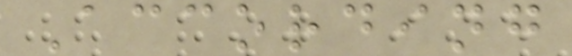According
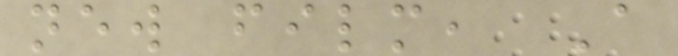new film, A
